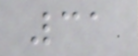31
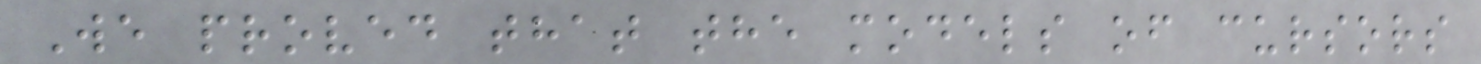We proved that the models of cursors
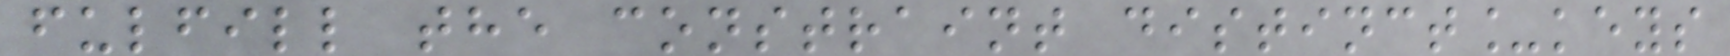fulfill the constraint distinct_keys
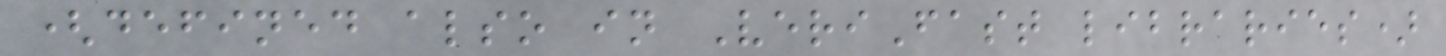(defined also in VeriFast libraries)
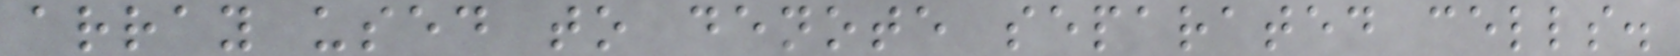array used to denote separated cells.
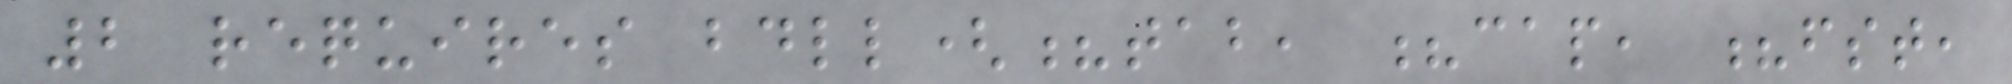2 requires bdll(?tab, ?cap, ?fst,
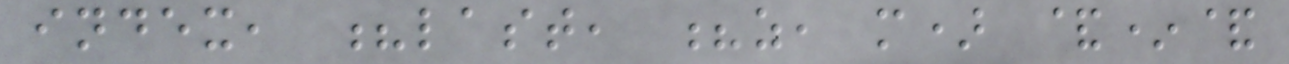index, ?last, ?z, m) &*&
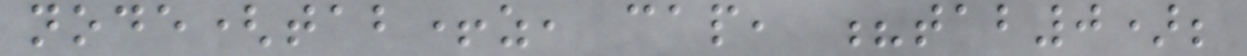node(tab+z, cap, ?tab0);
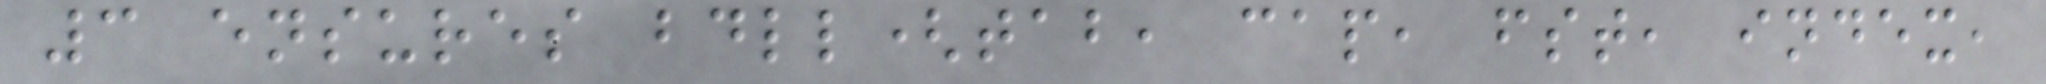3 ensures bdll(tab, cap, fst, index,
